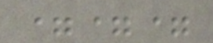===
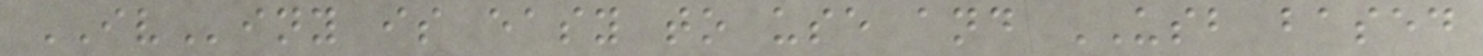IViny is easy to use and USB based
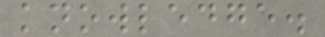knowledge.
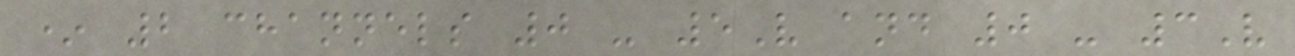* 2 channels 0 - 5V and 0 - 3V
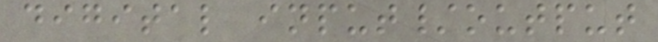digital input/output
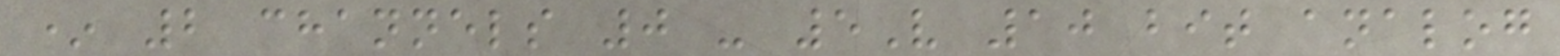* 2 channels 0 - 5V 10 bit analog
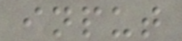input
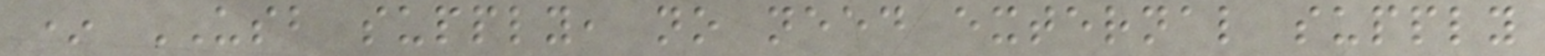* USB supply, no need external supply
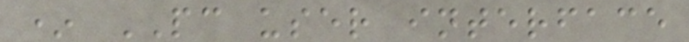* PC user interface
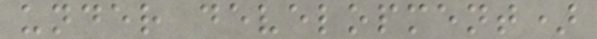under development)
